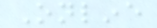Online
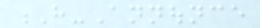H-Announce
